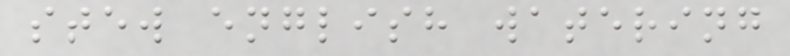stew english watering
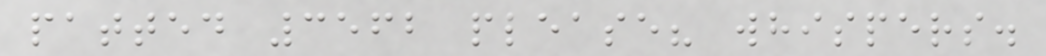patted 3562 please? whispers.
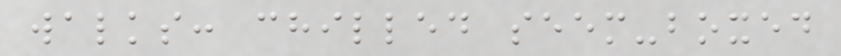walks: chilled seem-boxed
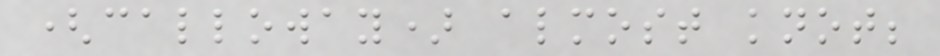(calloway) almost knot;
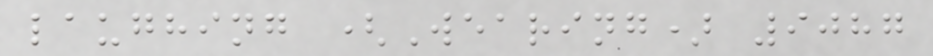laughing (Wearing) 9087
